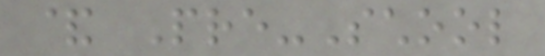& Pre-School
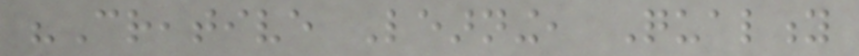"Creative Learning, Quality
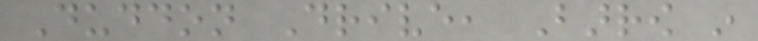Duddon Drive, Barrow in
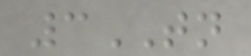3TN
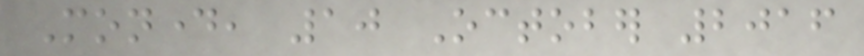Monday, 10 October 2016
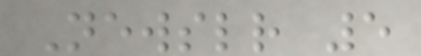Newsletter 5
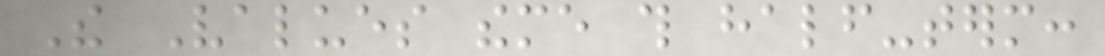The Values theme this half-term:
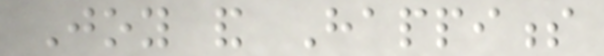Joy and Happiness
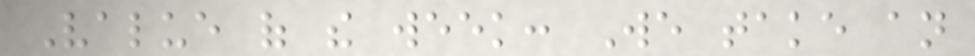Value of the week: We take an
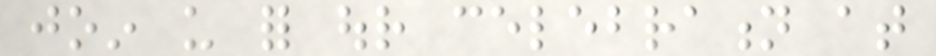join us for our celebration at
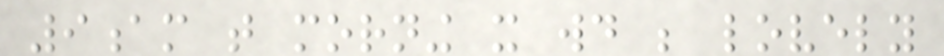9am that morning it would be lovely
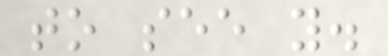to see you.
